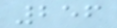256
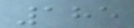185
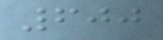600
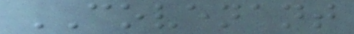COVENANT
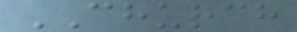CHURCH
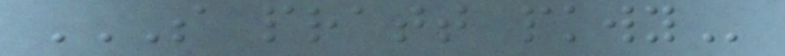S PRATT PKWY
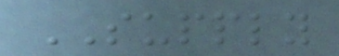SUPPLY
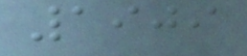1909
